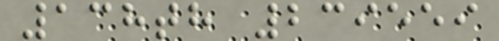138th 239559
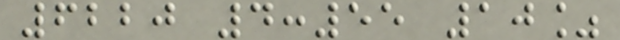6220 4:55 10%
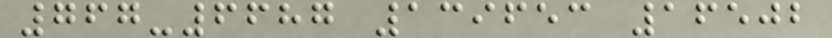767-6687 139653 16502
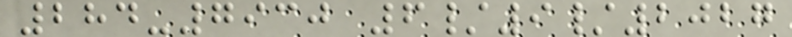284-7930 6/9/2027
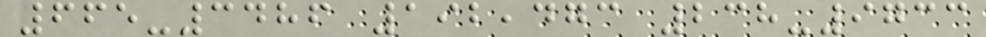665-3486 192,473 238-9733
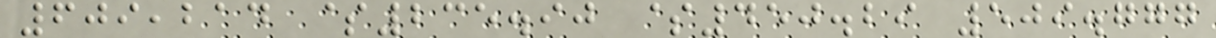609,214 $235.90 $450.29 509.777
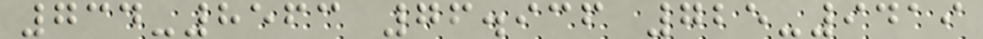734-8563 76.936 725-9419
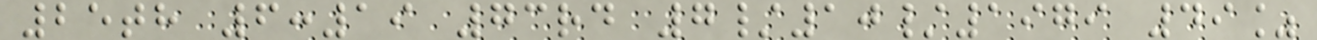25th 6:19 73rd 7/10/1979 49%
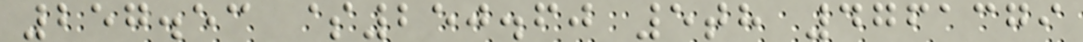257.53 $250.60 5th 4761379
